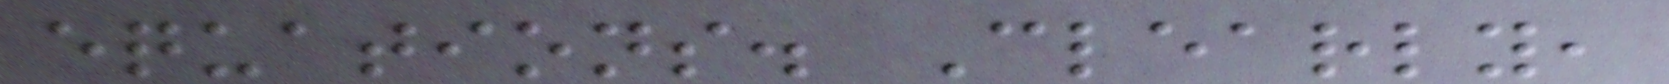equations. Clearly,
